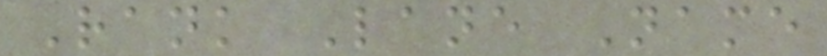Rank Lane Name
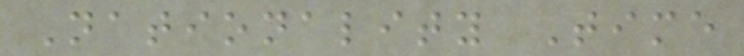Nationality Time
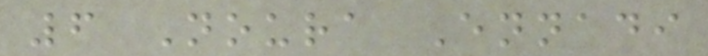6 Noura Ennadi
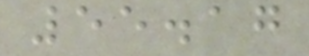55.17
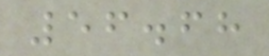56.68
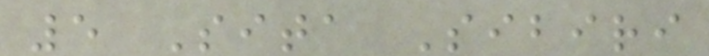5 Sita Sibiri
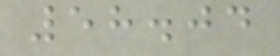58.04
